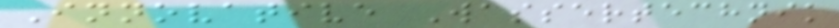Innovative Wassertechnik
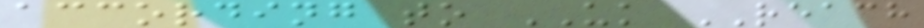according to UK REACH
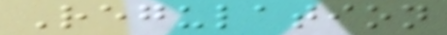Regulation
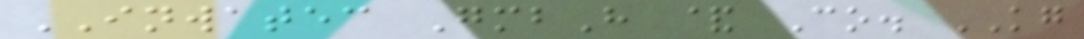INWATEC GmbH & Co. KG
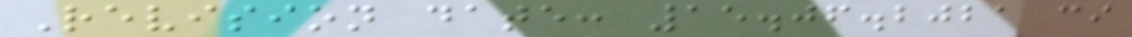Revision date: 15.06.2021 ci
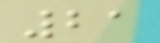21
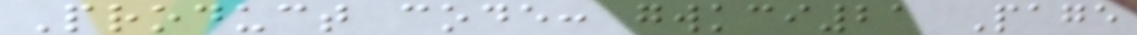Product code: gwkci21 Page
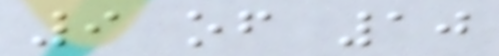9 of 10
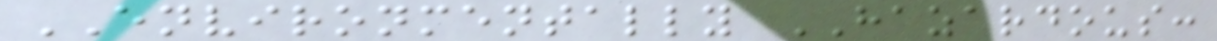ENVIRONMENTALLY HAZARDOUS:
